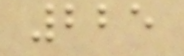225
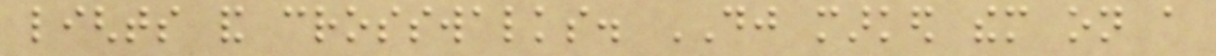lights and crosswalks. DJ marked them on a
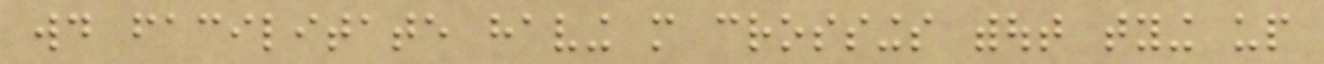would facilitate having more crossings without tying up
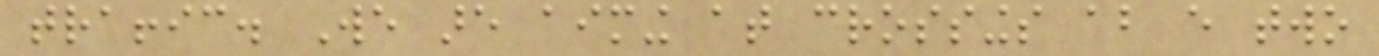traffic. We are aiming at crossings about every two
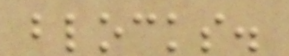blocks.
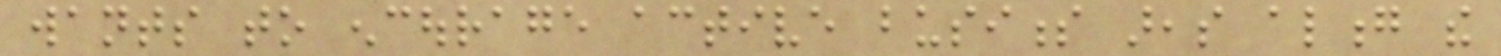wants to encourage active business areas along the
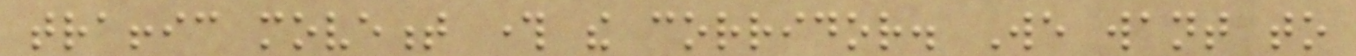traffic movement through the corridor. We want to
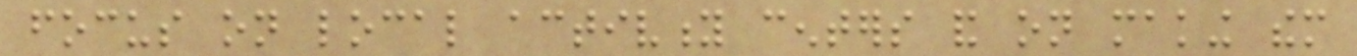focus on local activity centers and on making them
